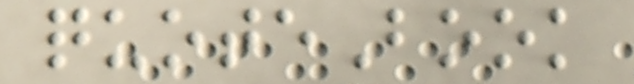quoteBook
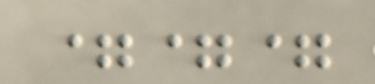===
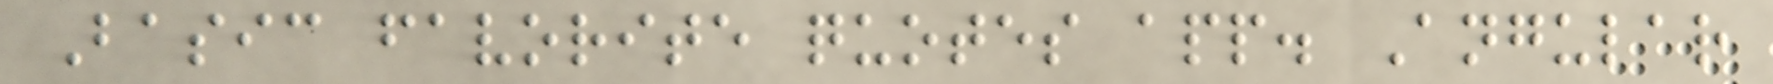Basic favorite quotes app. Angular
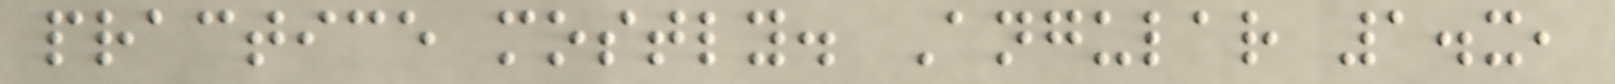practice mostly. Angular 1.x,
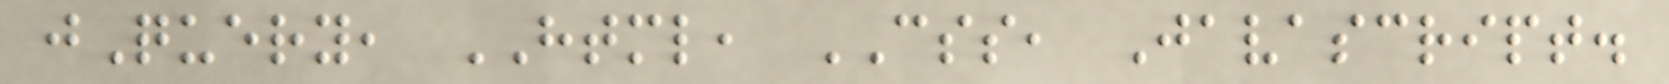jQuery, HTML, CSS, Javascript.
